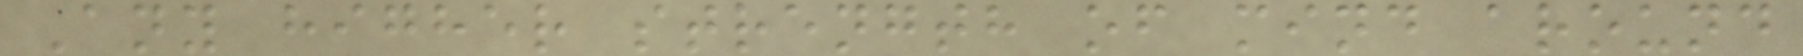Any higher strength of mind around
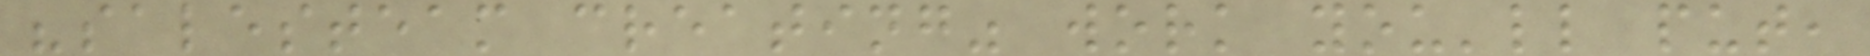"salesteam creating" work you'll put,
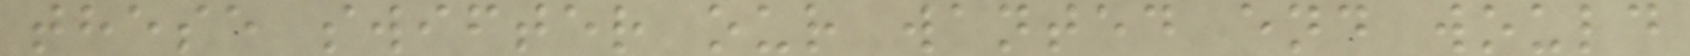these swifter our wanted end would
